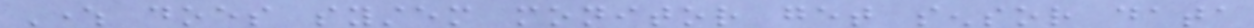Where does system monitor get sensor data
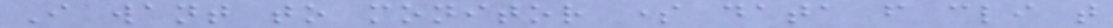I want to monitor some data from cli that
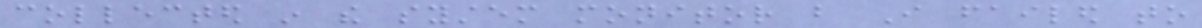collected in the system monitor but I failed to
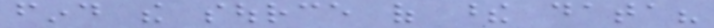find the source of these data?
